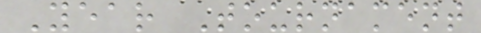Year Tournament
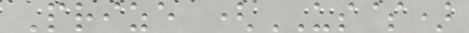Prize (US$)
